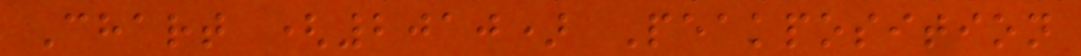Chart (2010) Peakposition
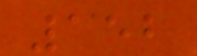152
